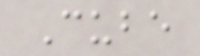Cube
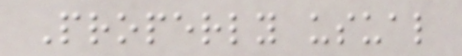Properly usual
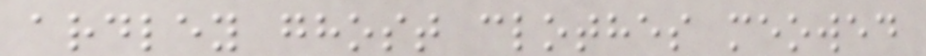ardley ghost clothes meowed
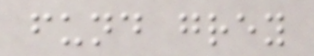fund grey
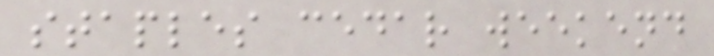staples cedar weekend
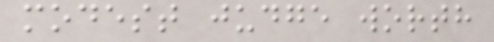modest judge worth
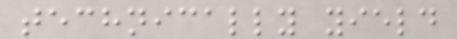technically yield
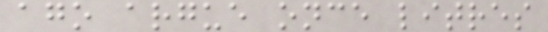ago argue once litres
